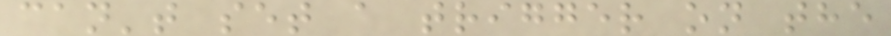can't set a trigger on the
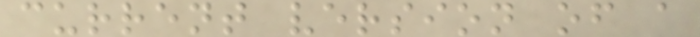current version of a
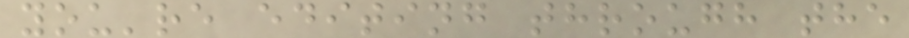you're editing through the
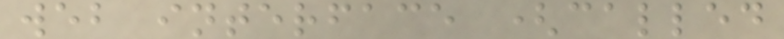web interface (called
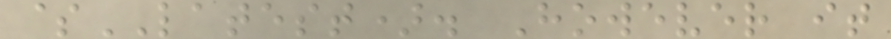$LATEST). However it
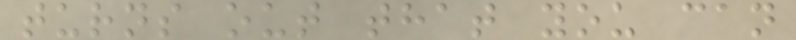turns out that you can
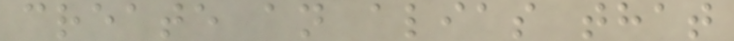create an alias that
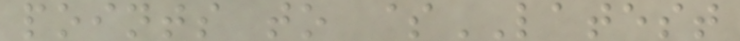points to $LATEST
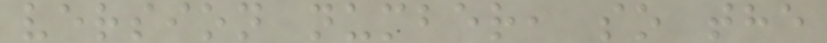version number, so the
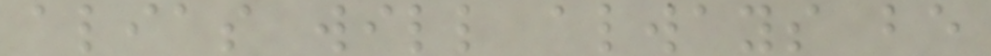alias will always be
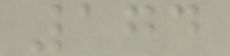174
